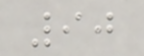90
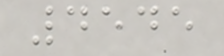4545
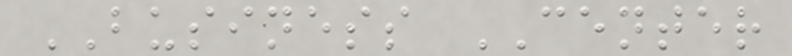BUSINESS CENTER
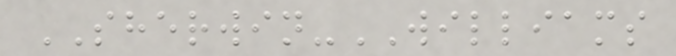SHERWIN-WILLIAMS
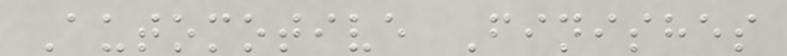Automotive Finishes
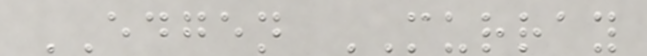EDGEN MURRAY
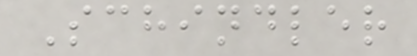Schindler
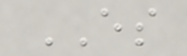ES
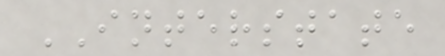INTERSTATE
